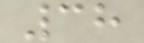38
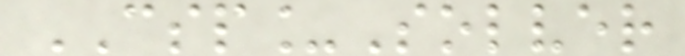CSP_Solver
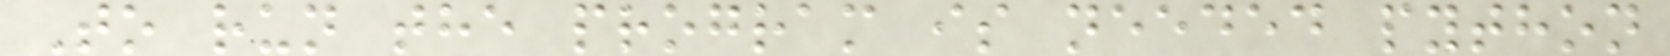To run the program is needed python
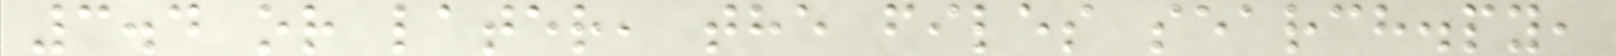3.4 or later, the files search.py,
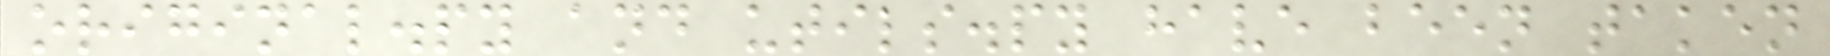original.py and utils.py have been taken
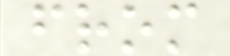from
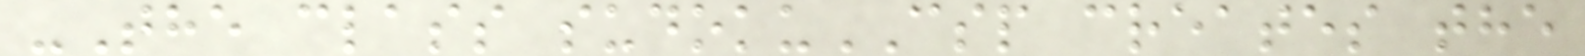-The class sudokuCSP creates the
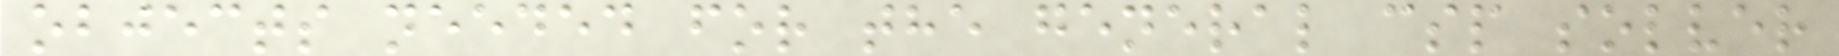objects needed for the general csp solver
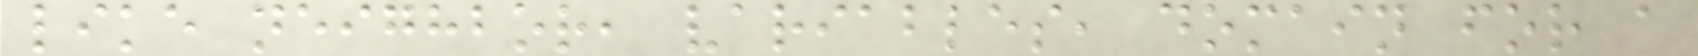like neighbor, variables, domain for a
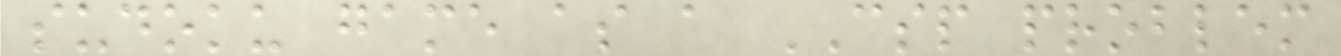sudoku game as a CSP problem
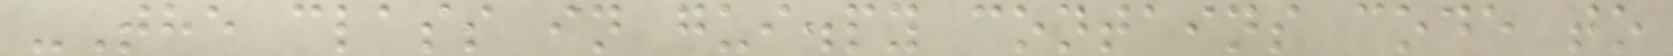-The class in gui.py contains code to
